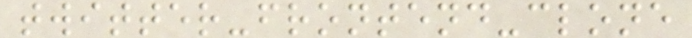twitter-frontend-clone
